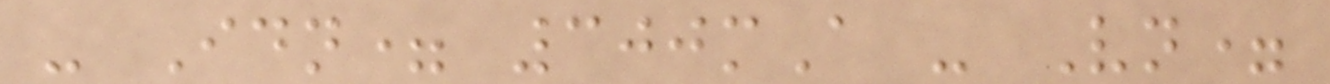- Idn= 300mA - Vn=
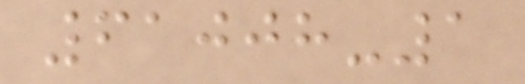61008-1
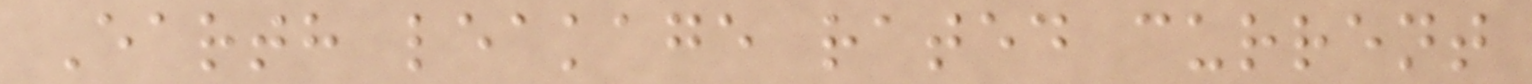Earth leakage rated current
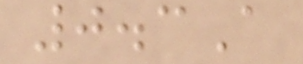0.3A
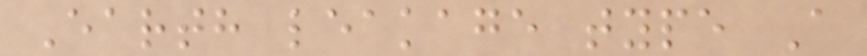Earth leakage type A
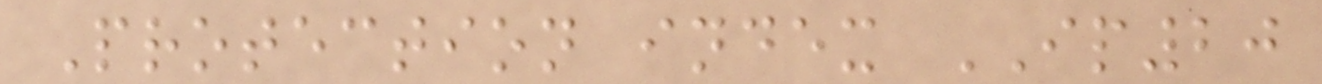Protection index IP20
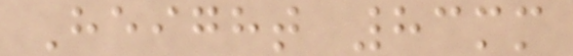Height 83mm
